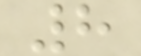8
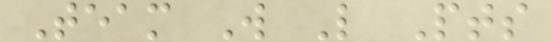Team W L Pts
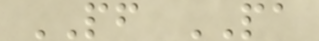PF PA
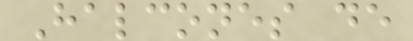Halcones de
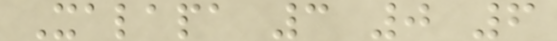Xalapa 3 0 6
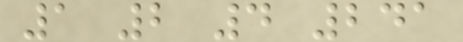1 2 4 241
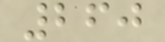260
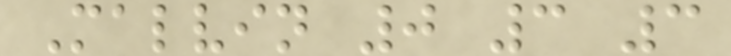Malvin 0 3 3
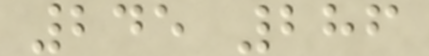245 286
